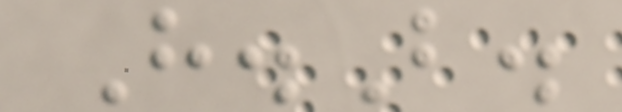H.B.
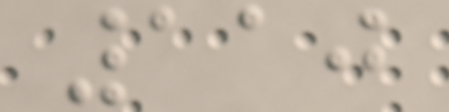110
